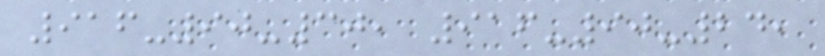916-90-30, 916-90-24,
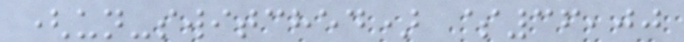(un-switched) $36,00
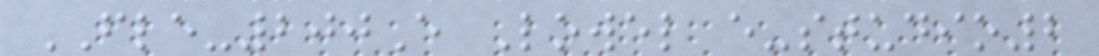FLE-200E Lowel e-studio2
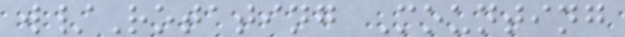w/Rotating Mounting
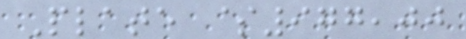Plate $977,00
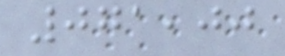071,00
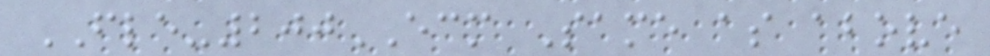FLE-200ECM Same as above
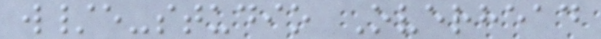w/e-studio Overhead
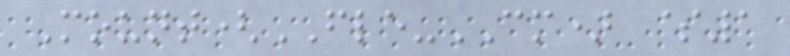Mount(FLE-CM) $1
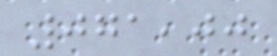071,00
